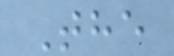The
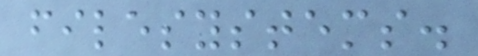filesystems.
